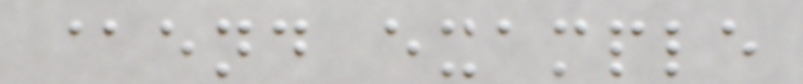@end example
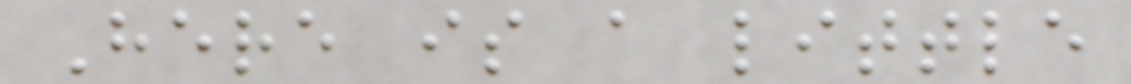Here is a little
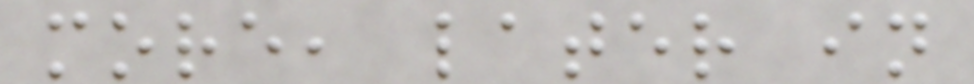more, later in
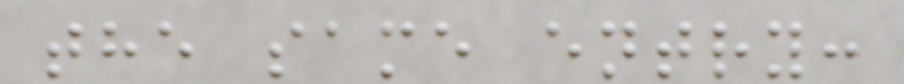the same entry:
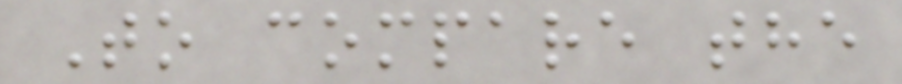To compare the
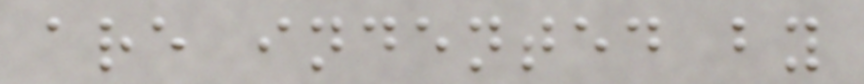are indented by
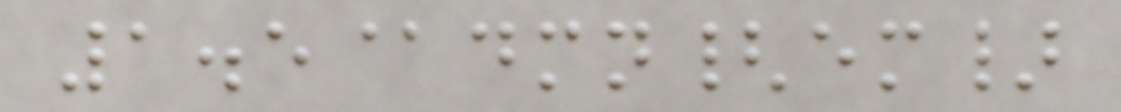1.5@dmn{em}
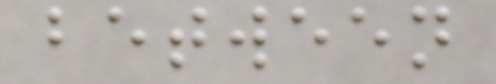between
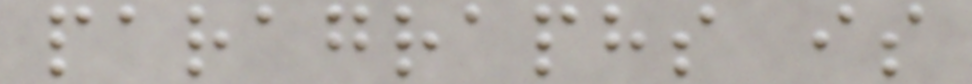paragraphs is
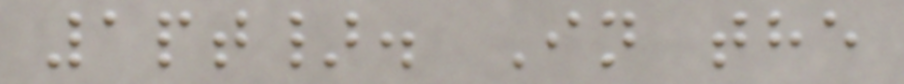1pt}. In the
